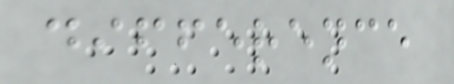difference
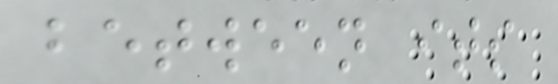between its
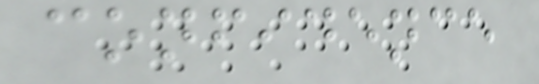confidence
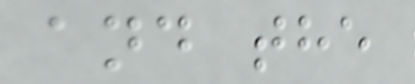and the
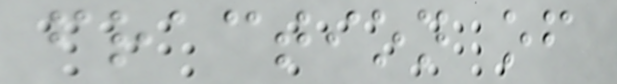fraction of
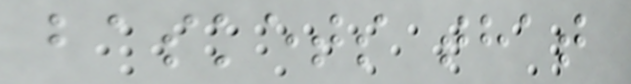baskets that
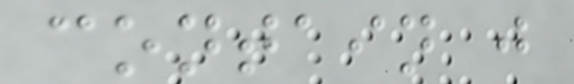contain j
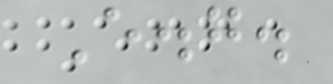E.g.
